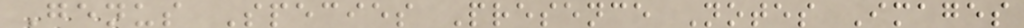Genus Species Presence Notes Images
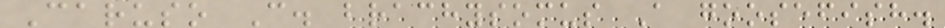Caruso C. brachysomus A goosefish.
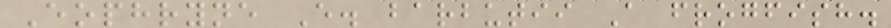Eophryne E. barbutii A frogfish.
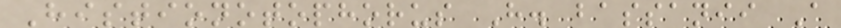Histionotophorus H. bassanii A
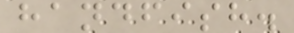handfish.
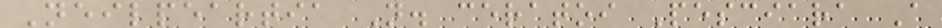Neilpeartia N. ceratoi Pesciara A
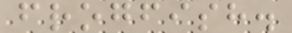frogfish.
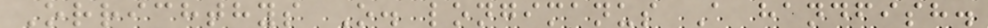Orrichthys O. longimanus A handfish.
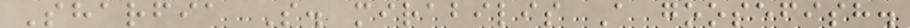Sharfia S. mirabilis A goosefish.
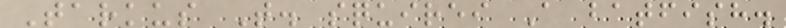Tarkus T. squirei A batfish.
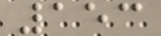153
